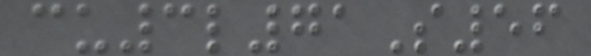cu3l71S56
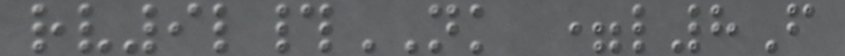rv9l#NK =l8F
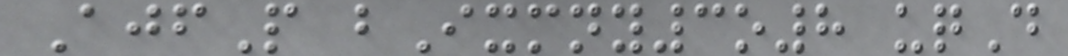AjfP bIxmny3o8 uqD
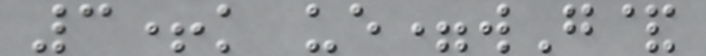3+k ue=wG&
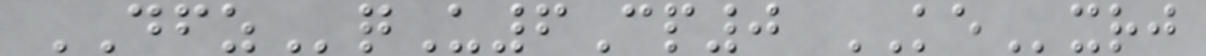DFZqU6Cp0 KExrj
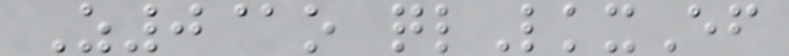Z0@o qlLkxEf
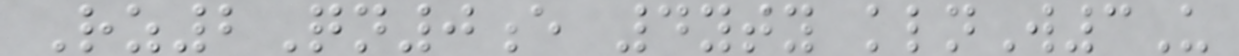Rz2Qn0e 4yty klnW3U
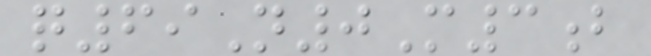q69N0M3b
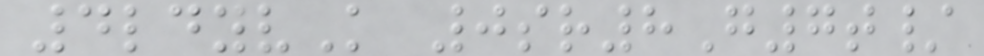4ldyvK 0sr8G7t/
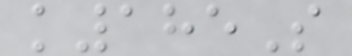k185S
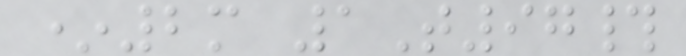*2m 1T97#
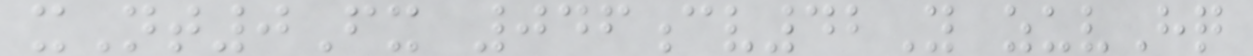xNt0Fx 046cv42Y zuvHq
